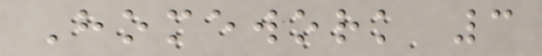Homework 3
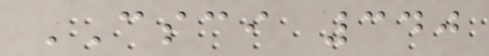CSCI 340
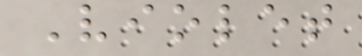Violet
